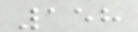158
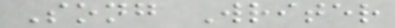Song Writer
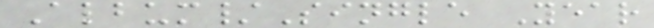Album/Single Year
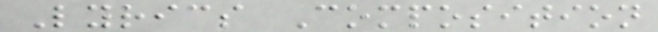Lyrics Composition
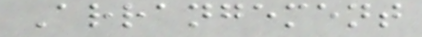Arrangement
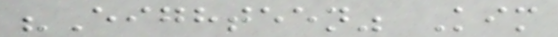"Eighteen" Kim
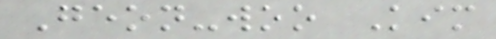Geon-woo Kim
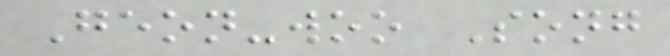Geon-woo Song
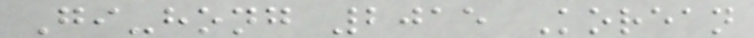Gi-hong 2015 Korean
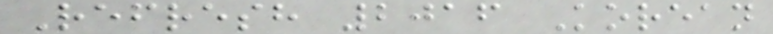Refresh 2016 Korean
